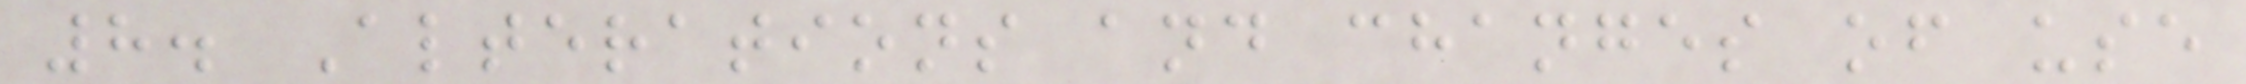8. Alterations and changes of use
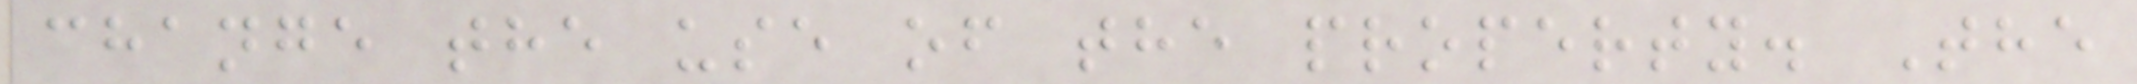change the use of the property. The
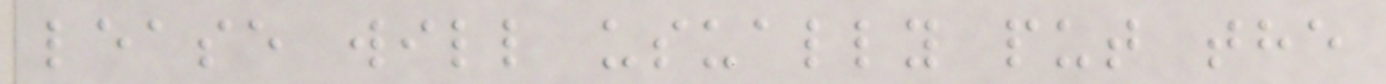lease will usually put the
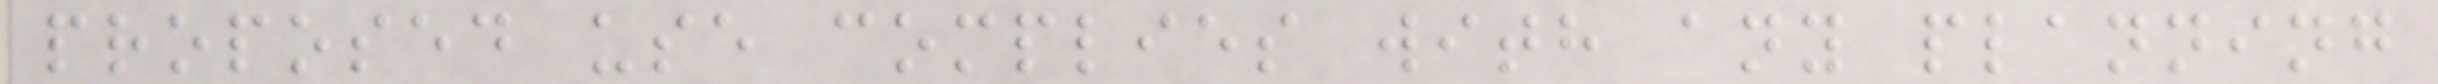proposed use complies with any planning
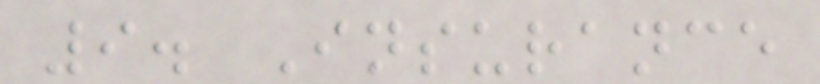9. Insurance
